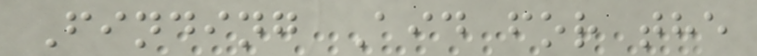Finding Aid for the
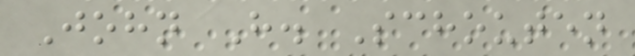John H. Schouten
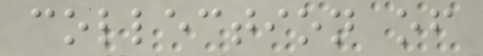collection of
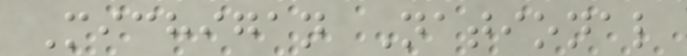Michigan National
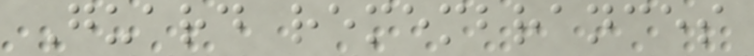Guard remembrances
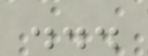...
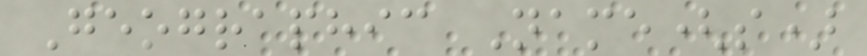Geographic Name(s)
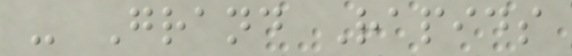- Grand Rapids
